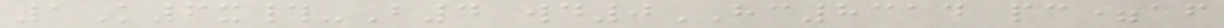1K6x#-B4 wd0HC8314 pc=af
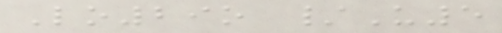Lo29o /U5
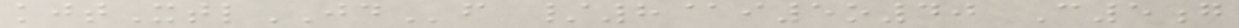kjtXtlJDf /8@i5o40 C5g
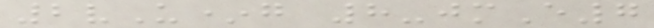2vU*g 8-jmE7
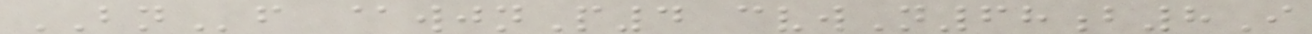BNf @wjnP4 cvwN68b8I
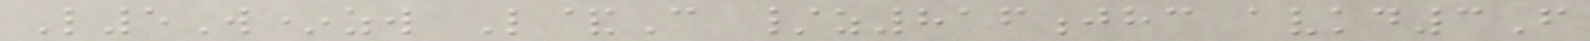L5W*zw L&C /z816jhc avkd3F
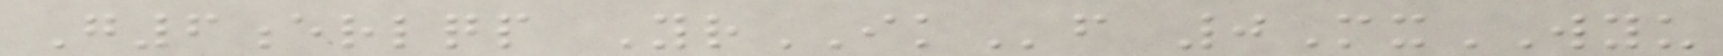G6erlqp YrIKf 0MxWYU
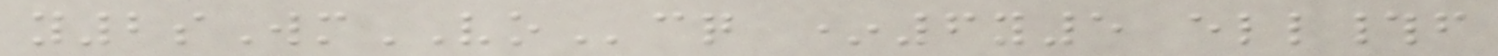y2sWmVOcq *6y5 ell#f
